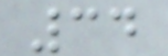34
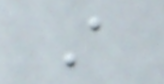A
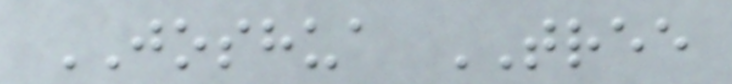JOSHUA TREE
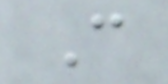C
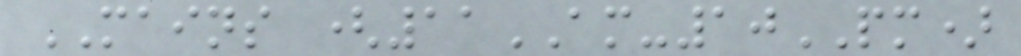MAINS (11AM-10PM)
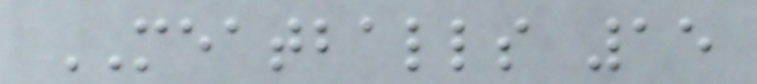MEATBALLS 15
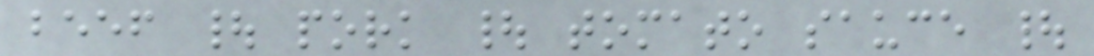beef | pork | tomato sauce |
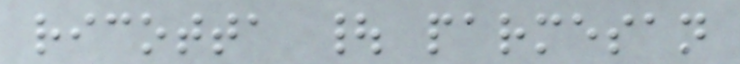ricotta | parmesan
